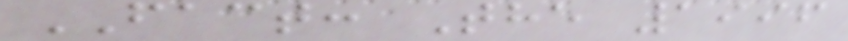FACT: The 1996
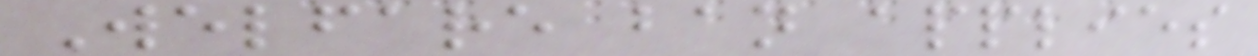Welfare ban applies
